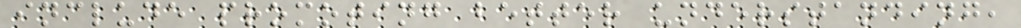include promoting better understanding,
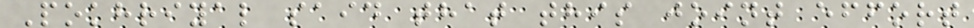Pokhriyal said that this joint effort
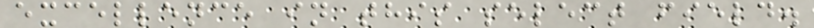excellence in this select field.
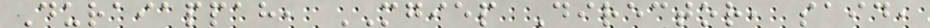Duraiappah, MGIEP Director, said,
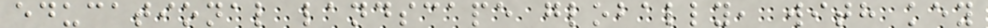educational landscape globally, with key
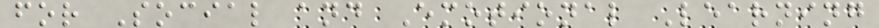for Social and Emotional Learning
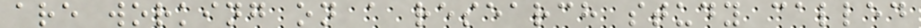are working on a research study called
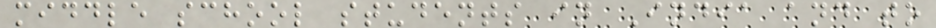middle school students in India and to
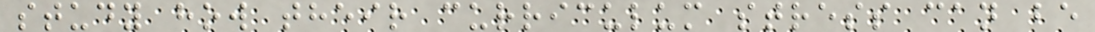study how their curriculum stress can be
